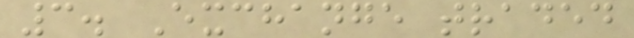3. Exchange traded
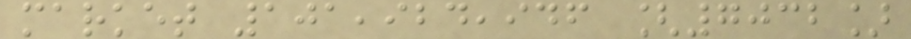market 101,924,946 [7032]
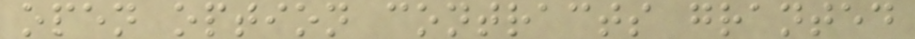open option contracts granted
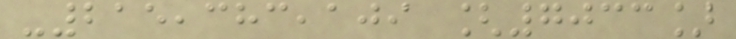-215,383,109 [7033]
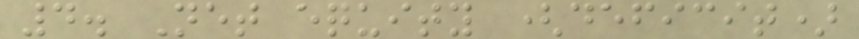4. Net equity (deficit)
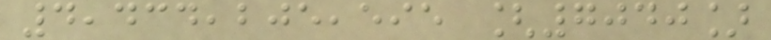4,434,205,595 [7040]
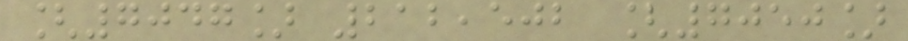[7047] 212,502 [7050]
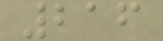216
